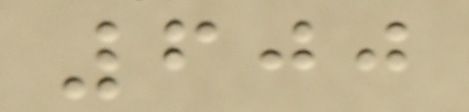600
